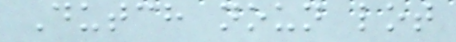Dutch noun lot
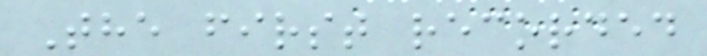The first recorded
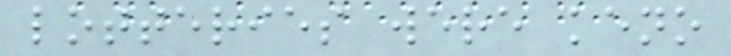lotteries were keno
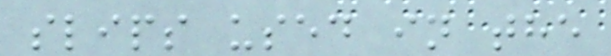slips used in the
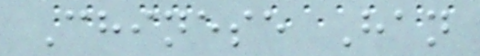Chinese Han
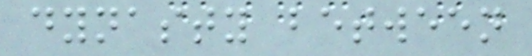dynasty between
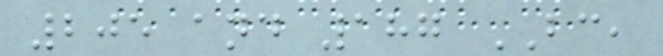205 and 187 BC,
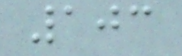103
